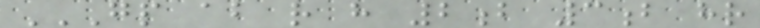GP AB R H 2B 3B HR
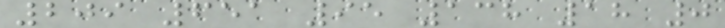209 651 95 138 18 0
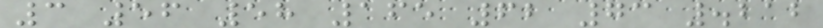3 56 58 165 62 73 .212
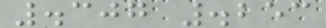.307 .253
